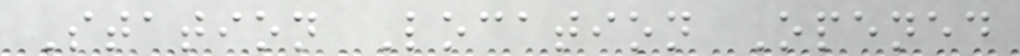Station Location Opened
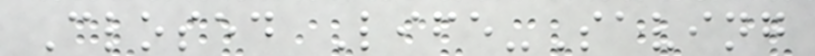Closed Life-Saving
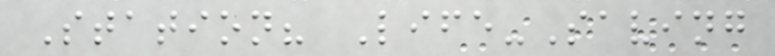Station? Life-Saving
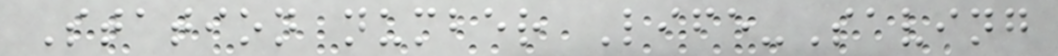Station number Life-Saving
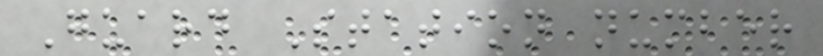Guard Station number
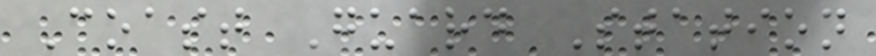Coast Guard Station
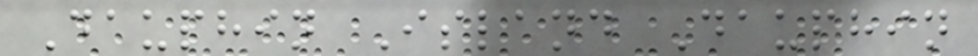Dauphin Island Dauphin
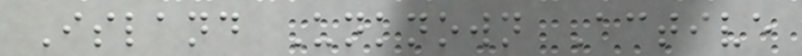Island Unknown Active
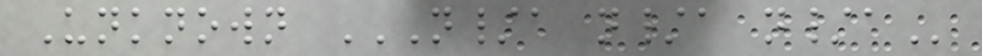Unknown N/A N/A N/A
